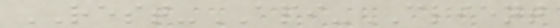REST-API-CLIENT
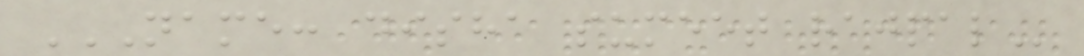NAME: DISHA SUMEET RAJPAL
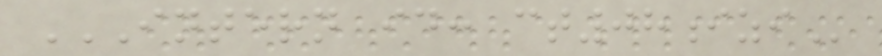INTERN ID: CT08IZI
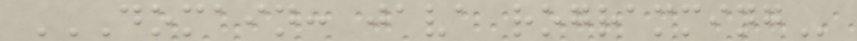DOMAIN: JAVA ROGRAMMING
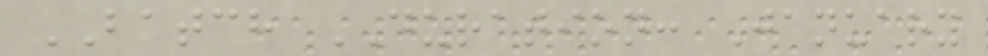BATCH DURATION: January
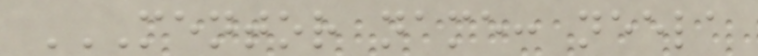MENTOR NAME: NEELA
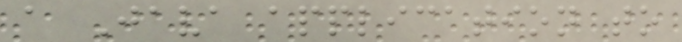a Java application to
